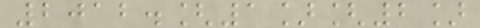2012.[1][2]
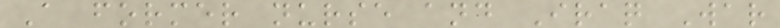A former nurse and Iraq War
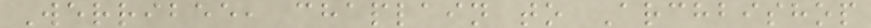Werribee, chaplain to Archbishop
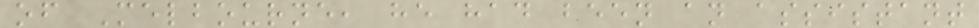of Melbourne, he had been an assistant
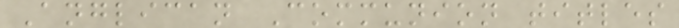Anglican Communion titles
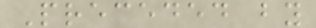Preceded by
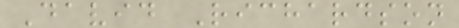David Richardson
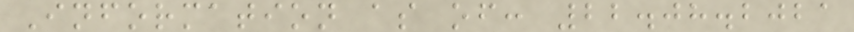Information as of: 22.08.2021
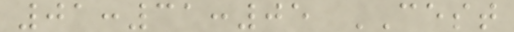01:31:05 CEST
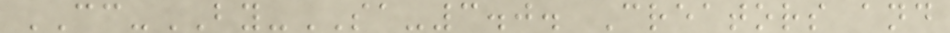CC-BY-SA-3.0. Creators and
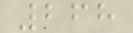268
